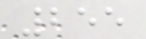255
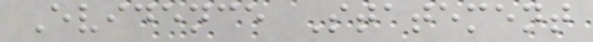Evidence Statement
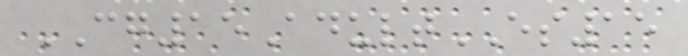CG15AdultES15
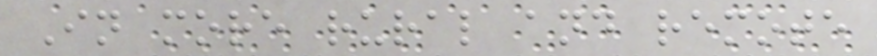In more rural and remote
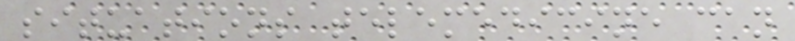situations telemedicine can
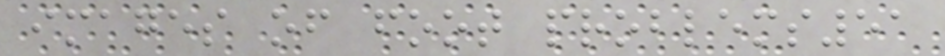images of foot problems51
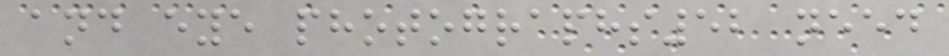and eye photographs52 need
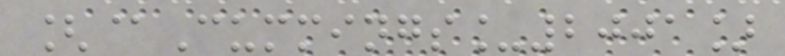[@Cummings_2001]
